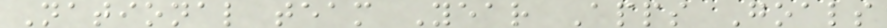National team Year Apps Goals
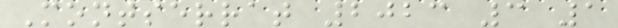Montserrat 2023 3 1
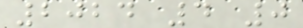2024 4 0
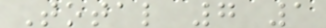Total 7 1
